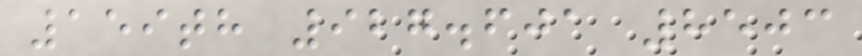159th 927.601 8503
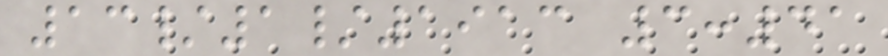13/1/1913 3:41
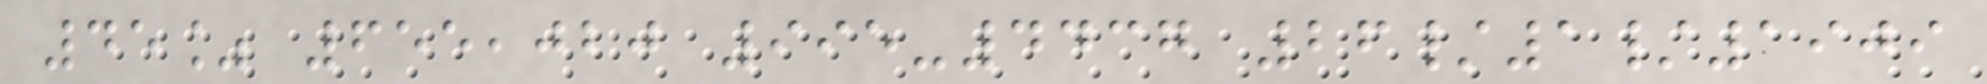45% 655,020 995-4437 26/1/1909
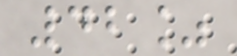42%
